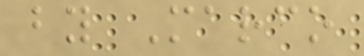by Marco
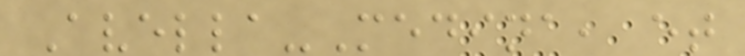Avella-Medina, et
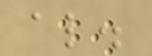al.
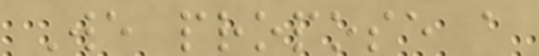We propose a
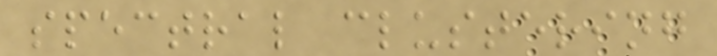spectral clustering
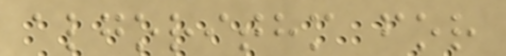algorithm for
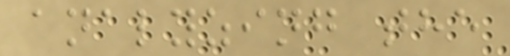analyzing the
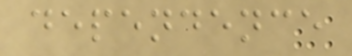dependence
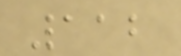112
